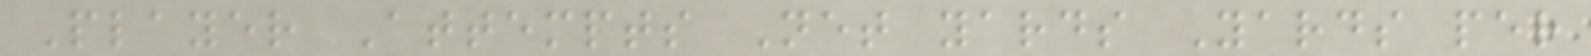Player Attempts Net yards Yards per
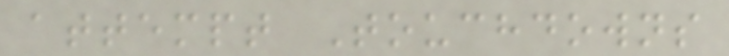attempt Touchdowns
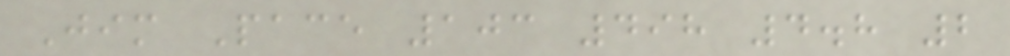Jim Pace 103 498 4.8 2
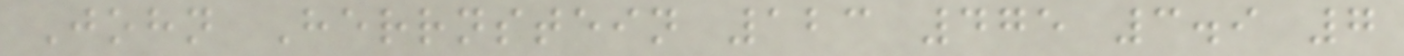John Herrnstein 123 475 3.9 7
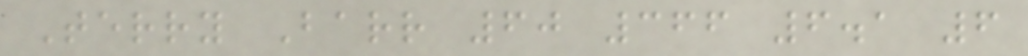Terry Barr 60 366 6.1 6
